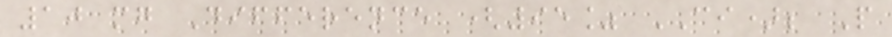10 mg Difference (95% CI); P
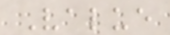Value
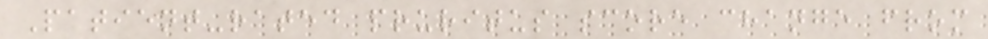Patient-rated pruritus score change from
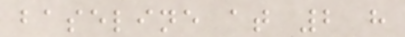baseline at 2 h
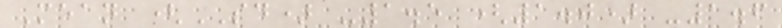Mean (SD) -1.5 (1.0) -1.6
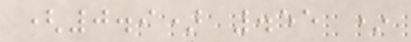(0.9) .55 *
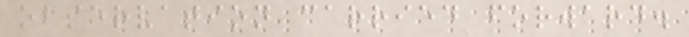observation carried forward.
